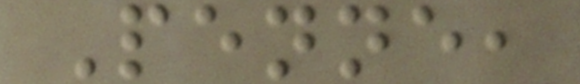Penne,
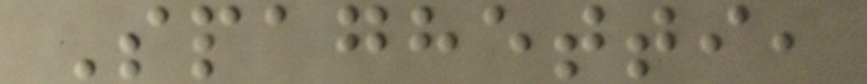Spaghetti,
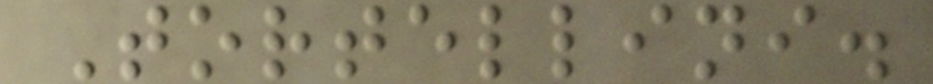Tortellini.
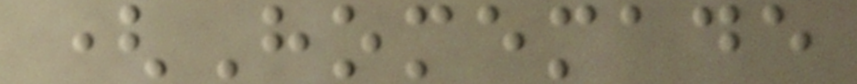(Homemade
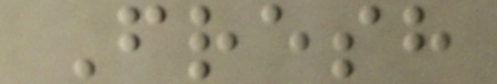Fresh
